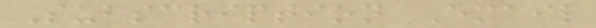Subscription Email
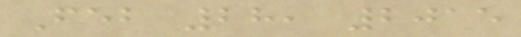Feb 28, 2015
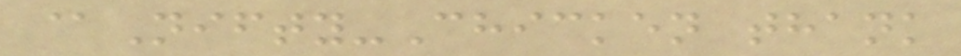@Nifty-Chicken thank
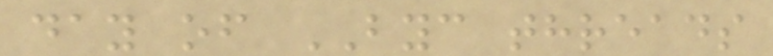day of BYC threads
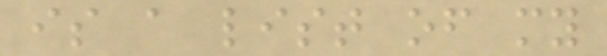is a list of my
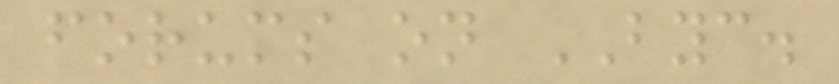forums on BYC.
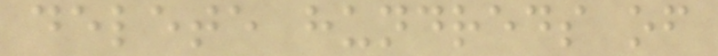delete hundreds of
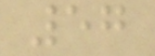57
